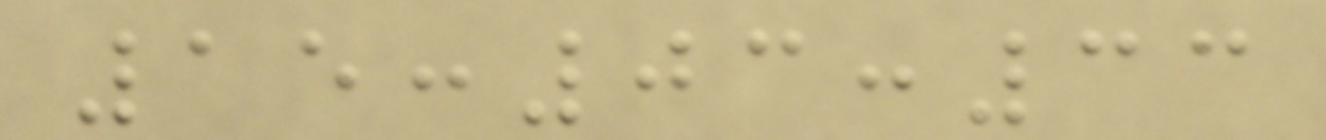15:03:33
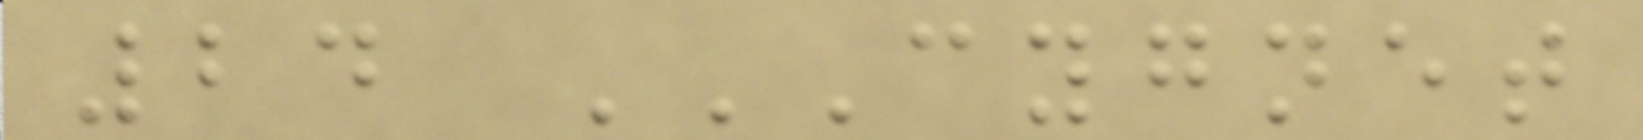24 CYGNET
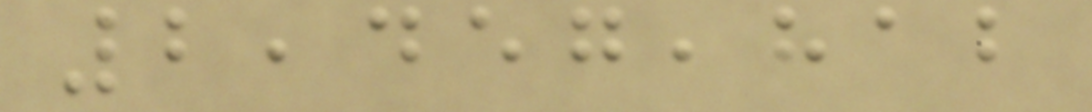2,457,812
